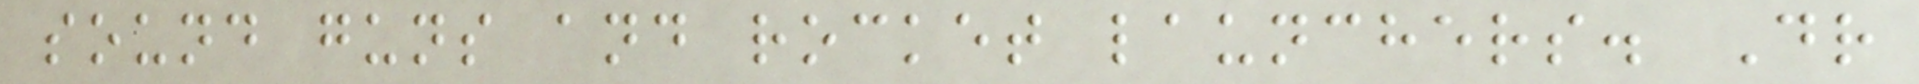sound guns and rocket launchers. Dr
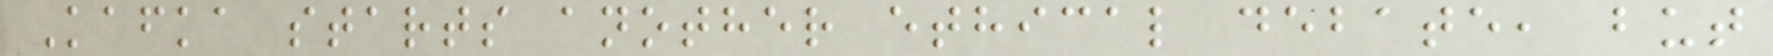Kafka starts another ethical debate, but
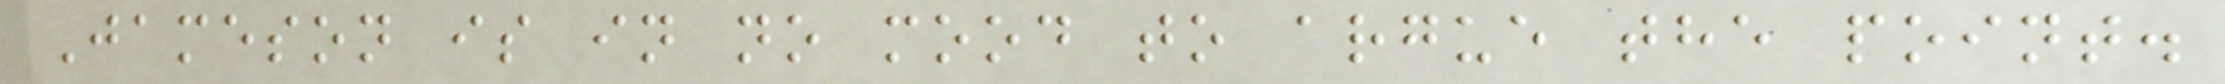Jameson is in no mood to argue the point.
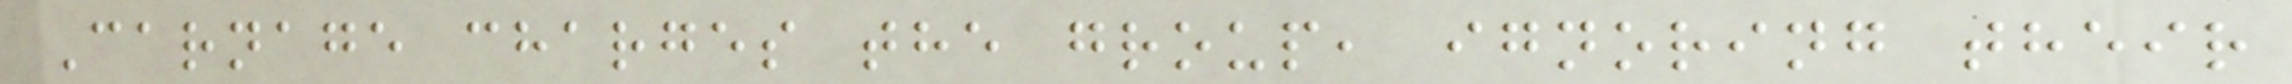Carnage charges the group, ignoring their
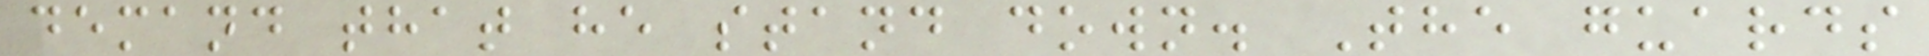demand that he stand down. The guards
